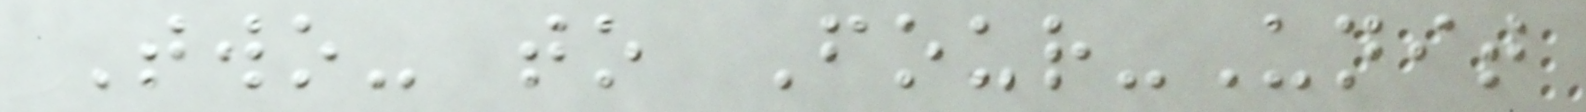Two- to Four-Unit
